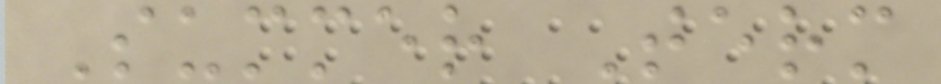Summer Term
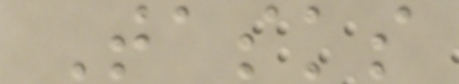Tasks
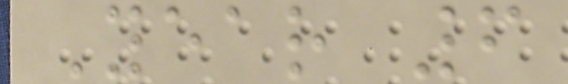Year 6
